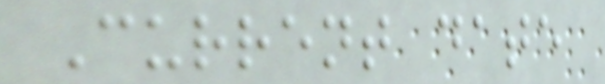Current date
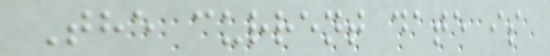The current date is
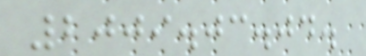2009.03.04.
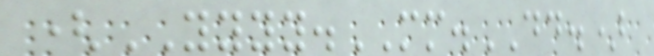(YYYY.MM.DD.)
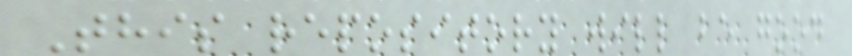This repository will be good
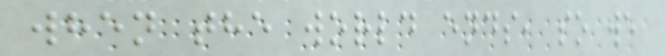when the world ends, so we
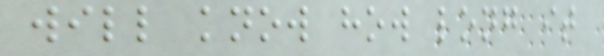will know how long it
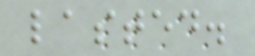lasted.
